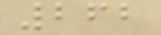262
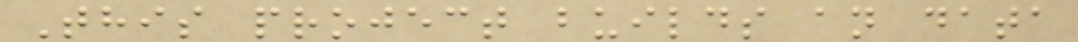This project builds an data
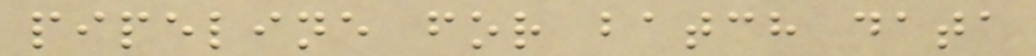pipeline for batch data
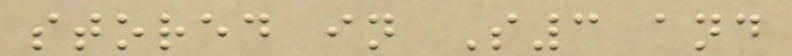stored in S3 and
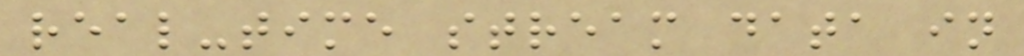real-time stream data in
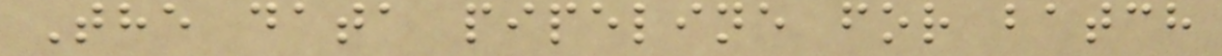The data pipeline for batch
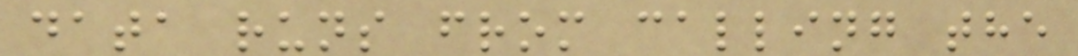data runs from calling the
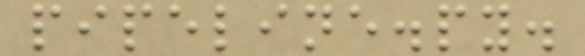pipeline.py.
